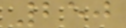250
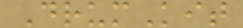DrumKit
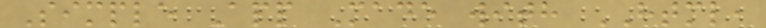Simple App Made with HTML,
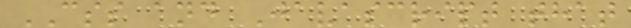CSS and Javascript that
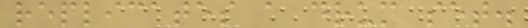replicates a drum set.
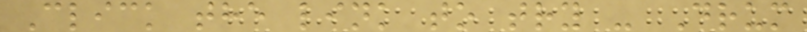Click the link to try - Drum
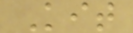Kit
